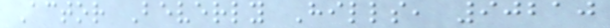Actor Beverly Hills, 90210
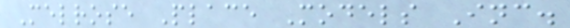Melrose Place Models Inc.
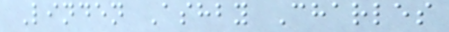Linden Ashby Charles
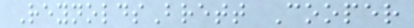ReynoldsBrett Cooper
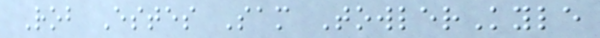Rob Estes Sam TowlerKyle
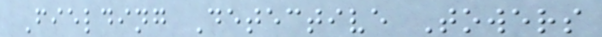Fielding Detective Towers
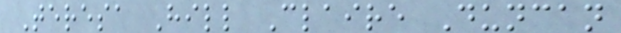Teresa Hill Claire Duncan
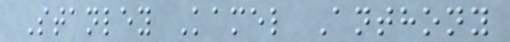Stanley Kamel Anthony
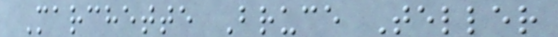Marchette Bruce Teller
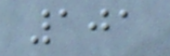101
